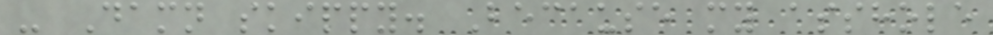- Damn skippy. Because my asshole
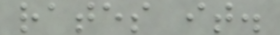rates it.
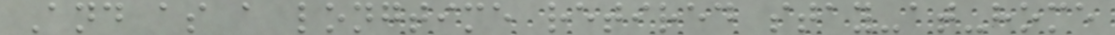And as a longtime retired stay-at-home
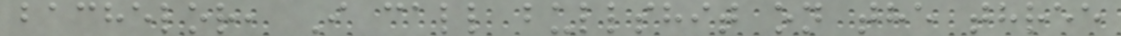bachelor, I call bullshit on the three
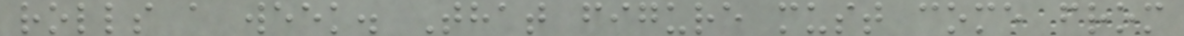rolls a week. That figure must come from
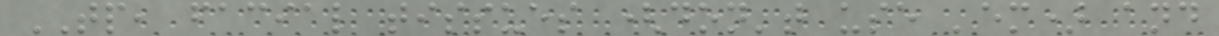TP, facial tissues (don't use 'em) and
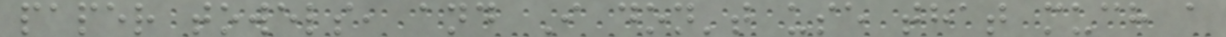paper towels, and I don't use that much a
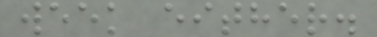week either.
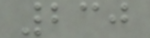230
